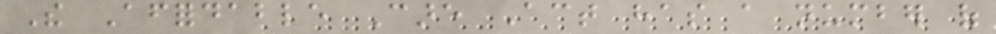The Affordable Care Act has a number of
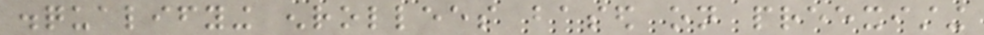disqualifying enrollees based on preexisting
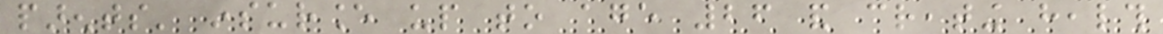parents' insurance up to age 26 and creating health
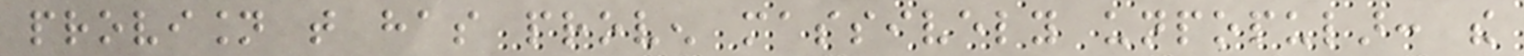provision that has proven massively unpopular: the
